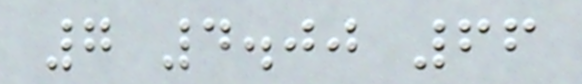7 4.00 66
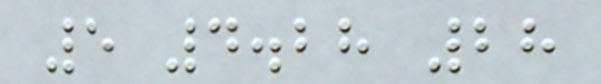5 4.28 28
